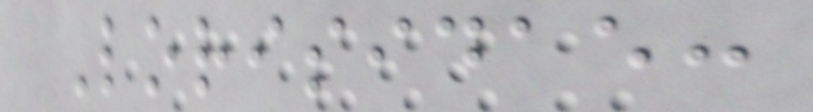Lorisidae:
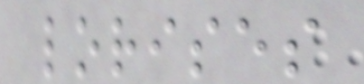lorises
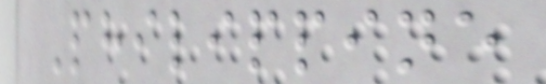Philippine
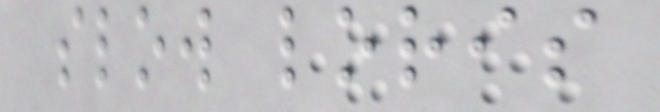slow loris
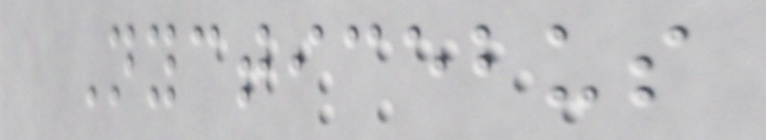Nycticebus
